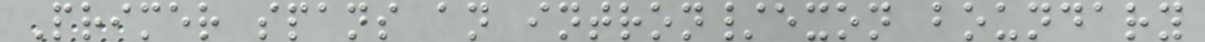Primer spans an intron/exon boundary
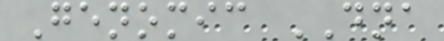Genomic DNA
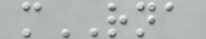mRNA
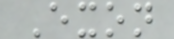Exon
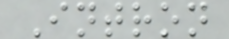Intron
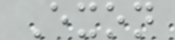Exon
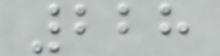228
